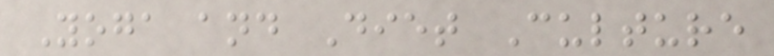Yoga and Diet Culture
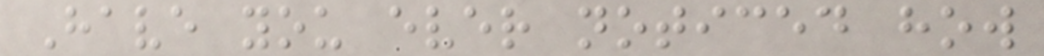Have you ever noticed how
